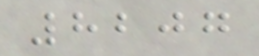8207
